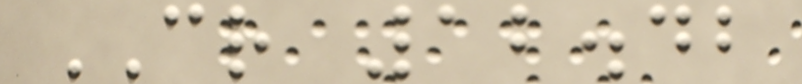CR 12.42
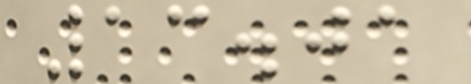13.01
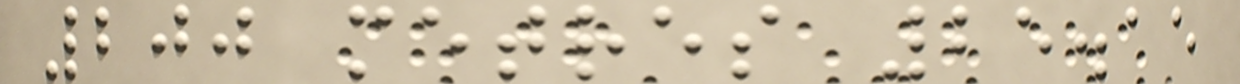200 metres 25.15
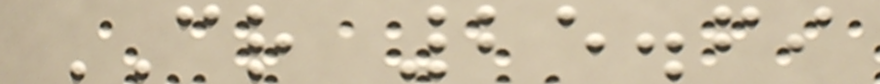CR 25.69
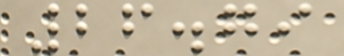26.79
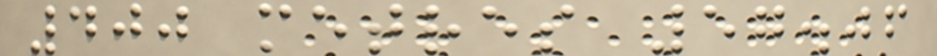400 metres 57.06
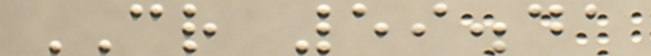CR 59.41
